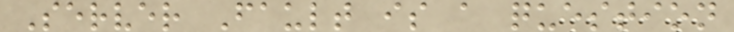Server Fault is a question
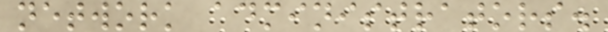network administrators.
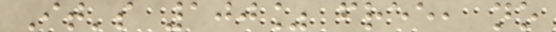It's 100% free, no
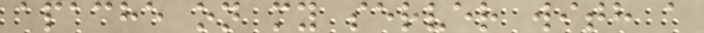apache on my server with a
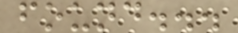found...
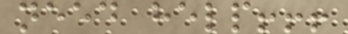need help!!!
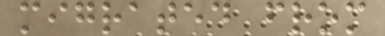migrated from
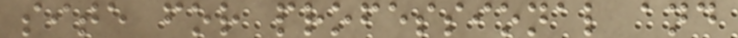site for professional and
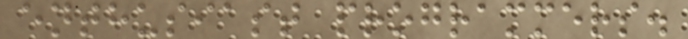enthusiast programmers.
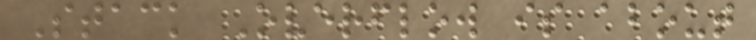Stack Overflow is about
